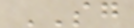SG
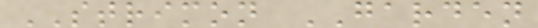STRIMON GARDEN
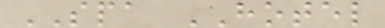SPA HOTEL
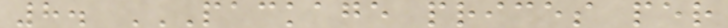8. PACKAGE PRICES PER
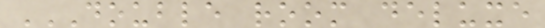DOUBLE ROOM DELUXE
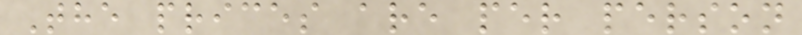The prices are per person
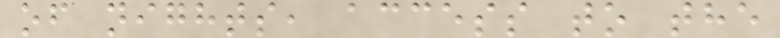of nights, access to the
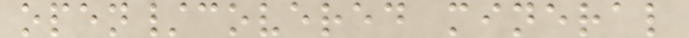open/covered mineral
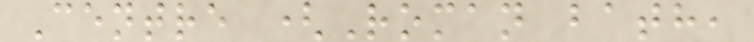Centre (Roman bath,
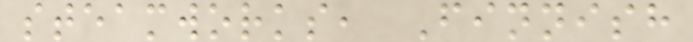steamworks, Finnish
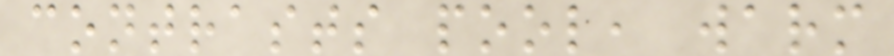contrasts pool, warm
